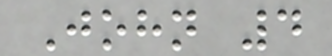John 4
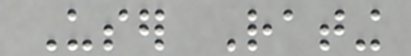User Rating
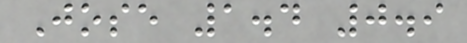Jose 1.4 0.9
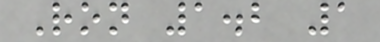Ron 1.2 1
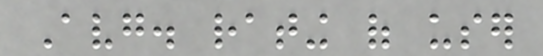Avg. rating of user
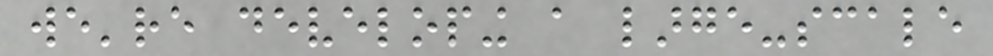we're developing a large-scale
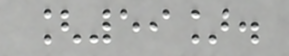[59].
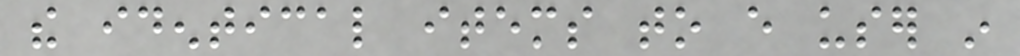the identical items to every user in
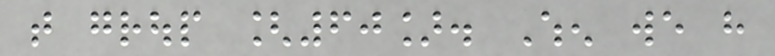that group [60]. When we have
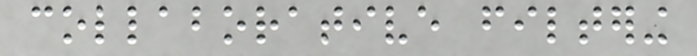collaborative filtering
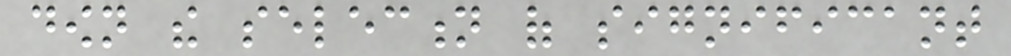down the selection of significant
